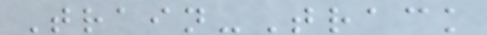Train-Track
